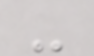-
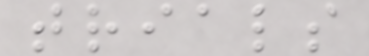trials
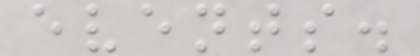events.
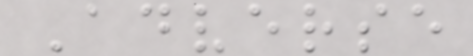Adverse
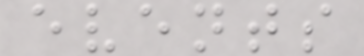events
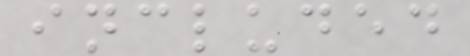included
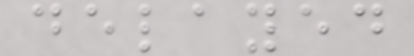delayed
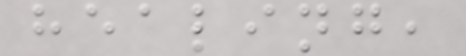healing,
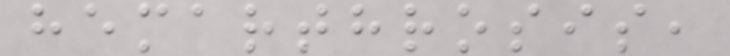hemarthrosis,
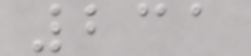231
